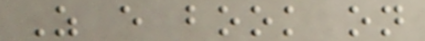As every book on
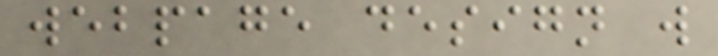webpage design will
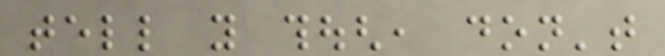tell you though, don't
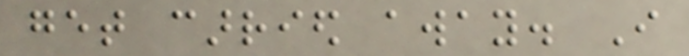get carried away. I
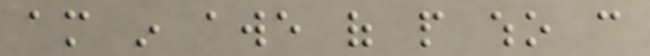am in awe of people who can
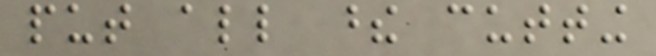put all these cutting
